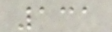131
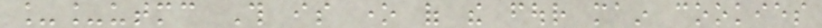__utmc This is one of the four main cookies
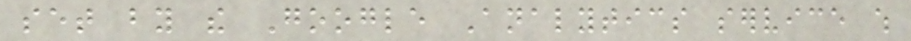set by the Google Analytics service which
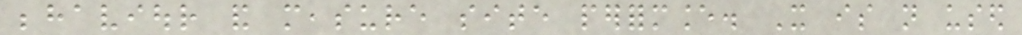behaviour and measure site performance. It is not used
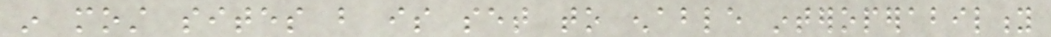in most sites but is set to enable interoperability
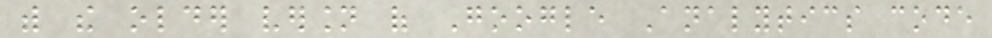with the older version of Google Analytics code
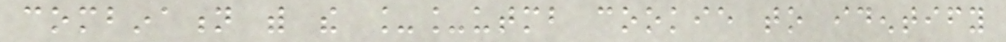combination with the __utmb cookie to identify
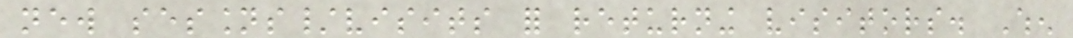new sessions/visits for returning visitors. When
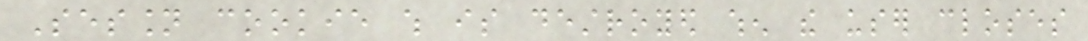Session cookie which is destroyed when the user closes
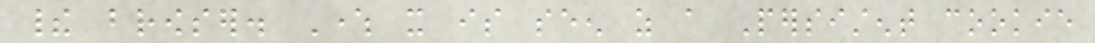their browser. Where it is seen as a Persistent cookie
